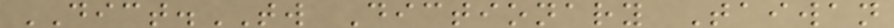DICT.TW Dictionary Taiwan
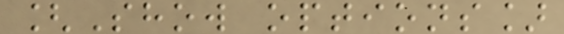[Show options]
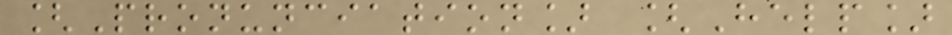[Pronunciation] [Help]
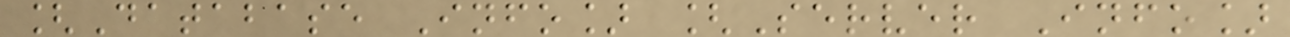[Database Info] [Server Info]
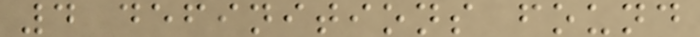4 definitions found
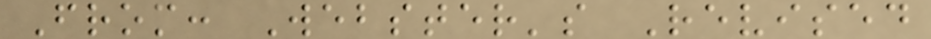From: Webster's Revised
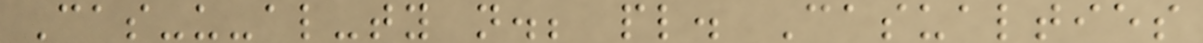Cas-u-al-ty n.; pl. Casualties
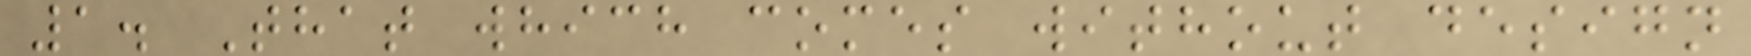1. That which comes without design
